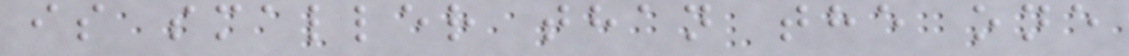is smaller than the one
